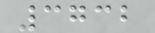3732
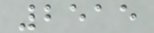2515
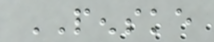PENSKE
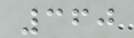360
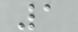1
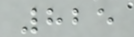825
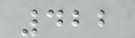422
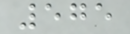575
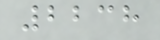2238
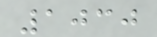1030
